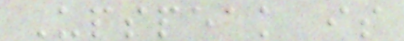Upspeak is
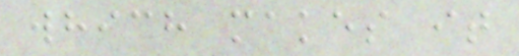which makes it
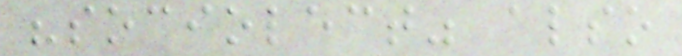"sociolect" also
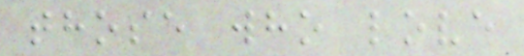those who love
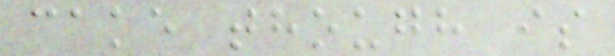cake though is
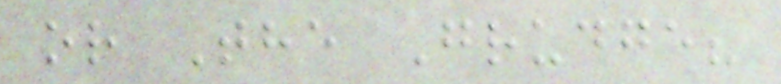or The Grudge?
